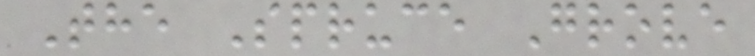The Spruce Grove
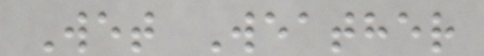Wet Weather
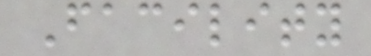Facility
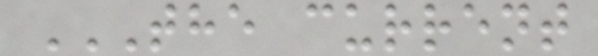THE CURRENT
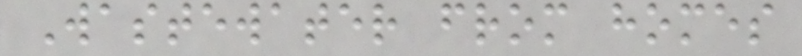Wastewater from homes
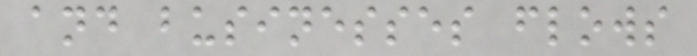and businesses flows
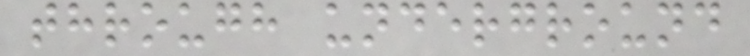through underground
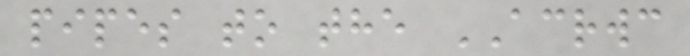pipes to the ACRWC
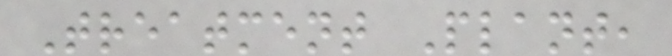Treatment Plant,
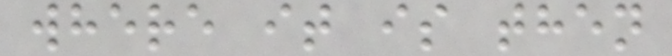where it is then
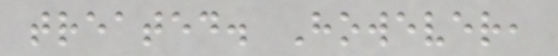treated. However,
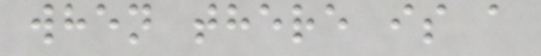when there is a
